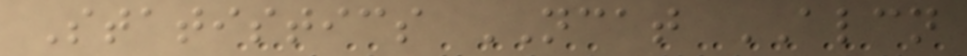Statistics NCAT ALCN
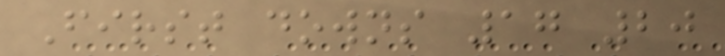First downs 17 20
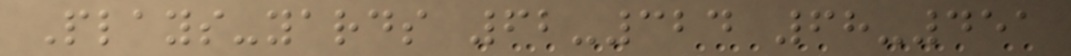Plays-yards 62-324 68-451
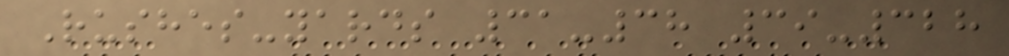Rushes-yards 31-38 39-328
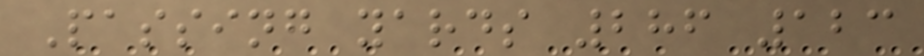Passing yards 286 123
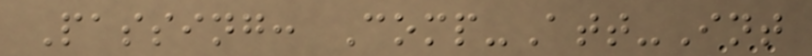Passing: Comp-Att-Int
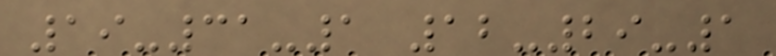19-31-1 12-29-1
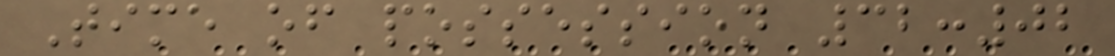Time of possession 32:02
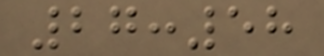27:58
